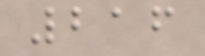216
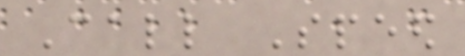Call Speed
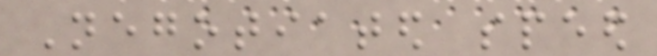Negotiated speed
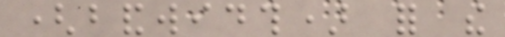(bandwidth) for the
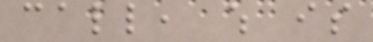call, which is
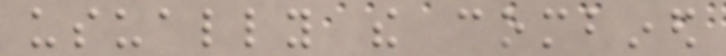usually the combined
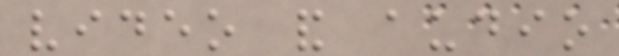video and audio
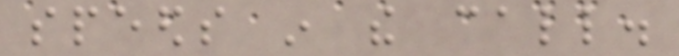speeds in the call.
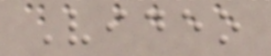Video
